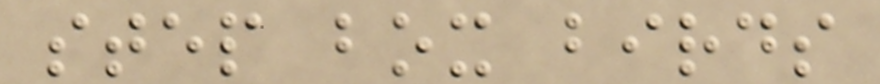step box birds
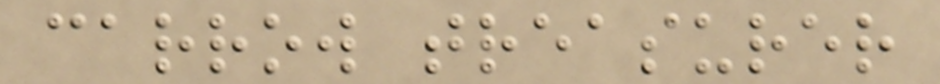carrow treasurer
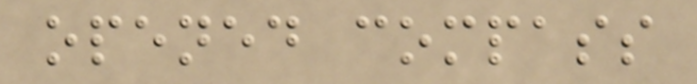opened compass
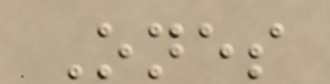Ones
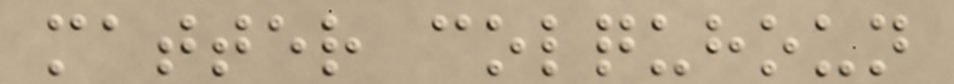matter colquhoun
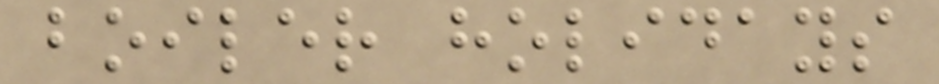boiler holidays
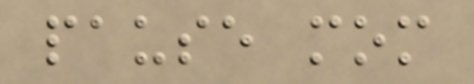pause mom
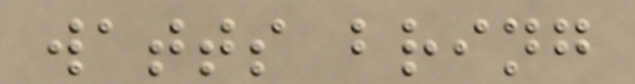watts bring
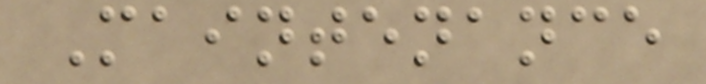Maintenance
